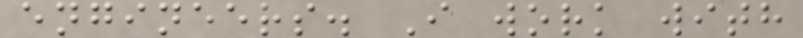engineers. I work with
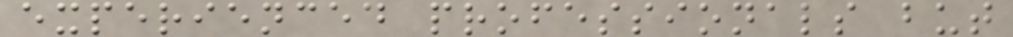experienced professionals but
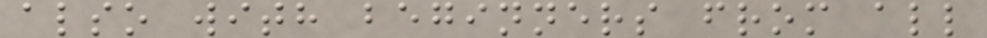also with beginners from all
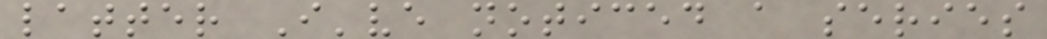latter I've noticed a series
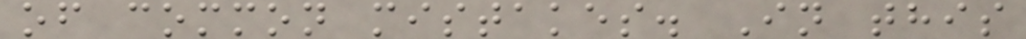of common mistakes. In this
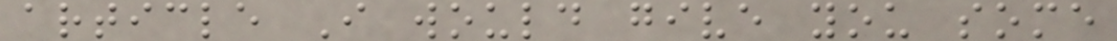article I would give you some
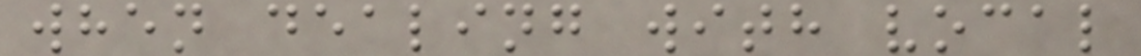when dealing with vocal
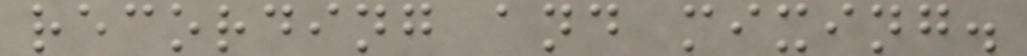recording and mixing.
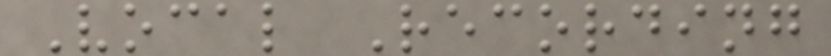Vocal Recording
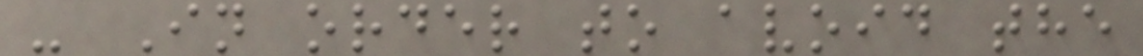- In order to avoid the
